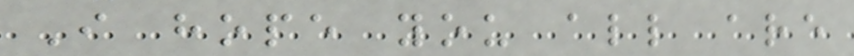I hope you all are
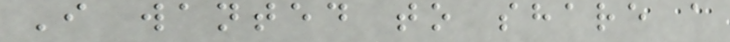I wanted to share a
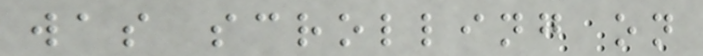was scrolling on
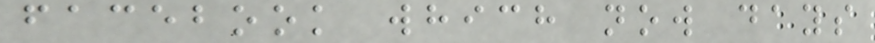facebook which now days
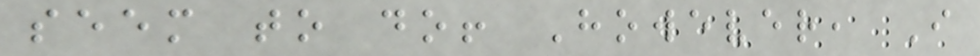seem to do! However, I
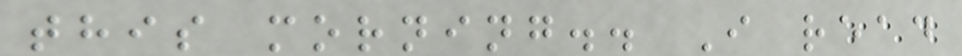this morning.. I read
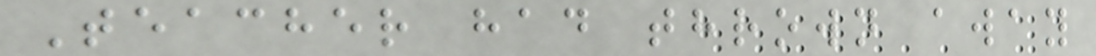Teacher had thrown away
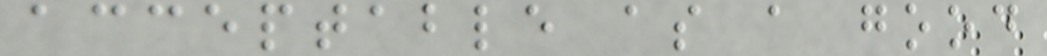acceptable as a good
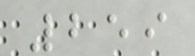259
